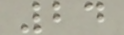24
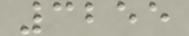3255
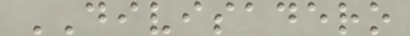DIVISADERO
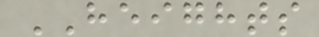HEIGHTS
